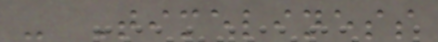- Timeliness
